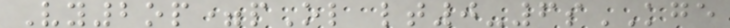Vy2op=pOl lt0-6sKGE
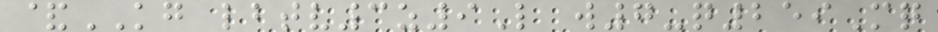&KG lbtv3z9L w7-q259Mq
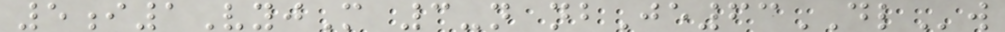5i1VyjM 3-n nbJe63DLw
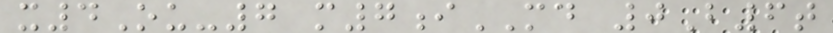x4Ou-7 m7iMD 0B6t
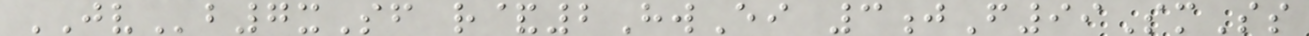JVb7xSf r&2HwEi 3jF99SmSs
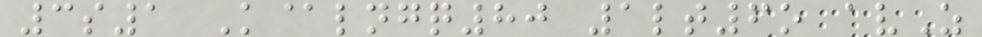3s1 K@lngq80 1lt6o avZ
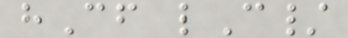hCf lC/
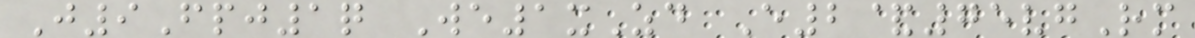J9Fpj1q We1xZd E2&75vgRm
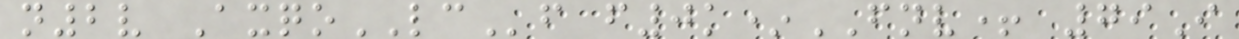n2v AxqoLCf f0k*FNV+ 79I
